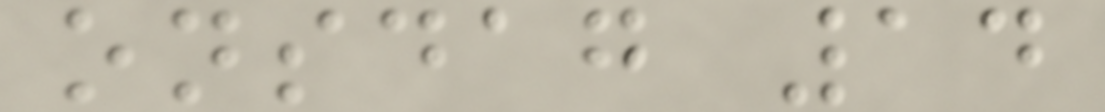onsdag 14
